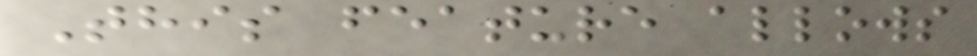This feature allows
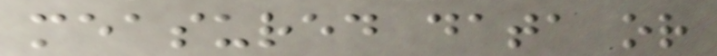measured data or
